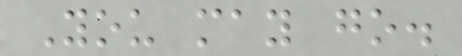You may go.
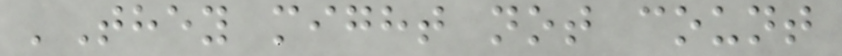'They might not count
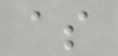as
